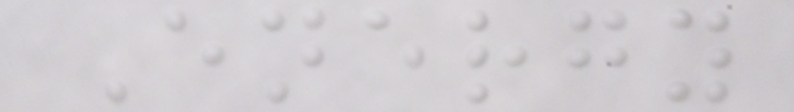Energy
